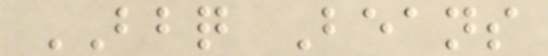BBQ Beans
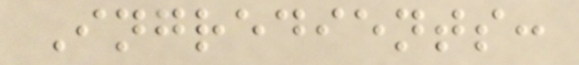Ingredients:
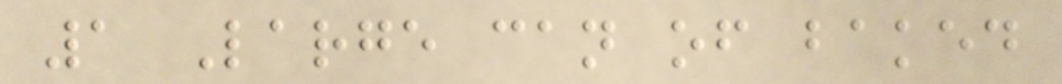1 Large can of baked
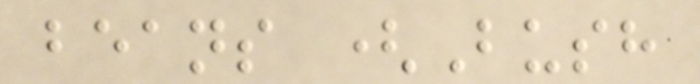beans (Bush
